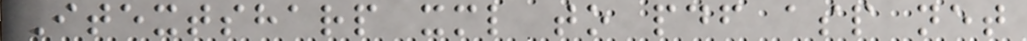Itextsharp xml to pdf asp net
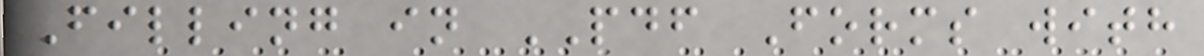Filling in PDF Forms with
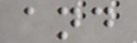and
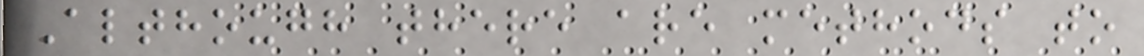Although there are methods to
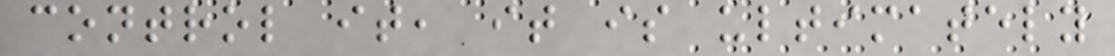control it, it is ultimately
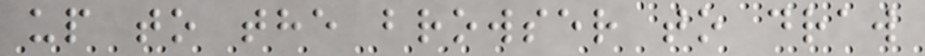up to the browser to draw
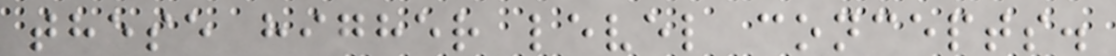these higher level concepts.
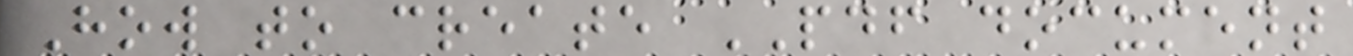How to create PDF document
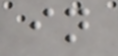in
